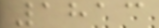1813
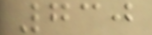730
